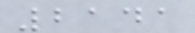2141
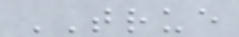TRUE
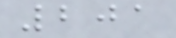201
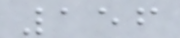156
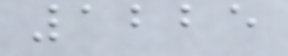1225
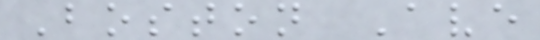Boston Ave
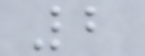2
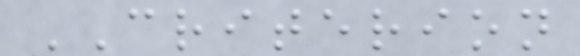CRITERION
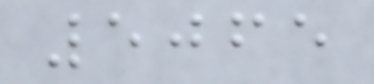5065
